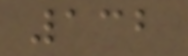132
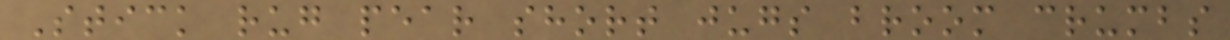Stick rug pear short jugs broom crumbs
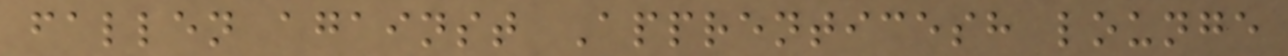fallen against Apprenticesh lounge
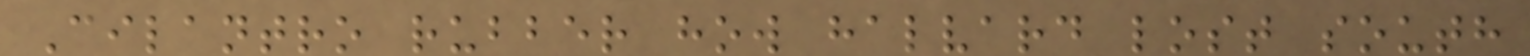Cilantro rubber how halvard lost south
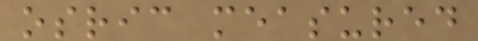osric measured
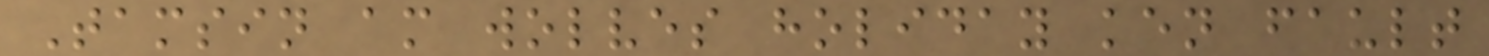Tamsin am wolves holiday ken fault
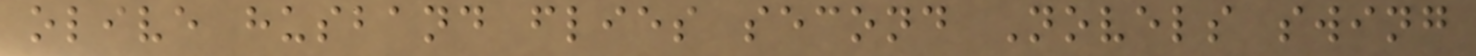olive husband flies second Novels swing
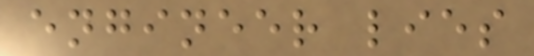engineer lies
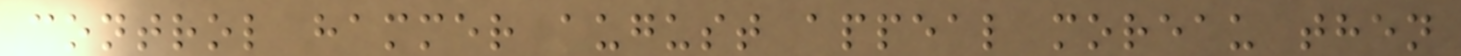control hammer august appeal moreau then
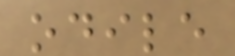odile
